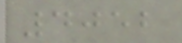4052
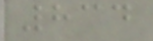834
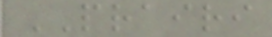PRAIRI
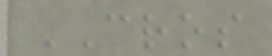CROS
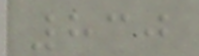830
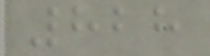828
